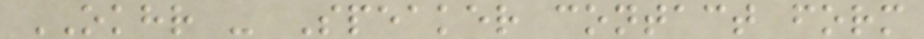OKHR - Speaker contact form
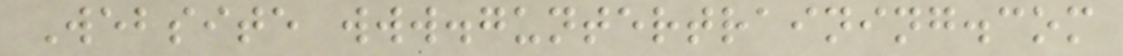Website www.guntertraining.com
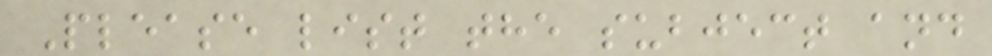Please list the subject and
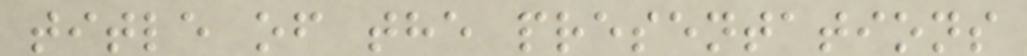title of the presentations
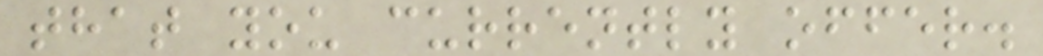that you currently offer.
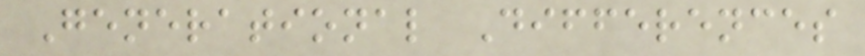Generational Differences
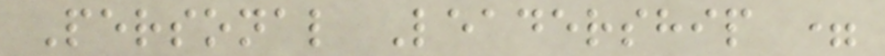Personal Leadership =
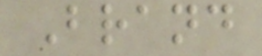Brand
